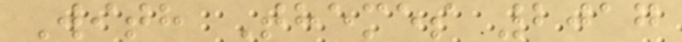With Themes 2017
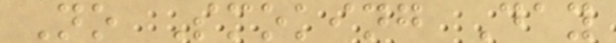No Smoking Day
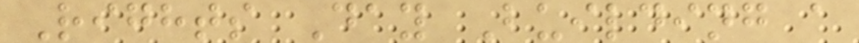Rights Day Building a
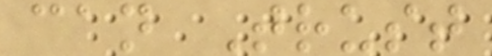can Trust
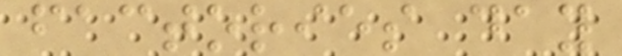factories day
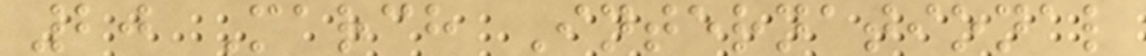20 March International
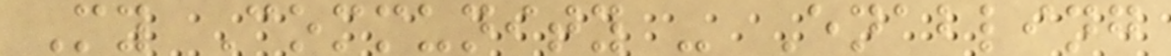My Community - Enabling
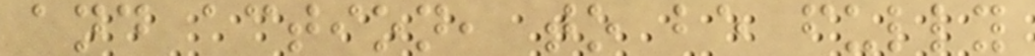and action, to be fully
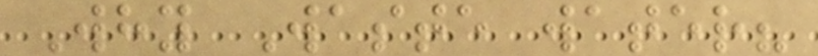Why Waste water?
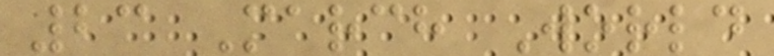23 March World
